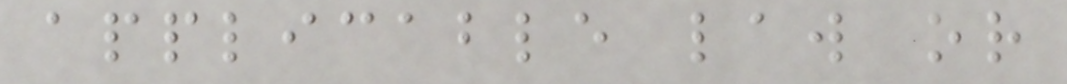applicable law or
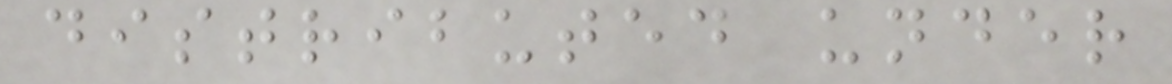distributed under
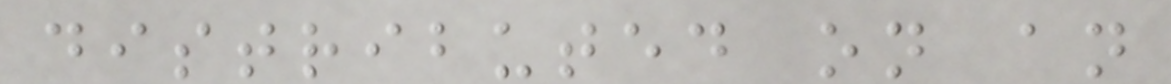distributed on an
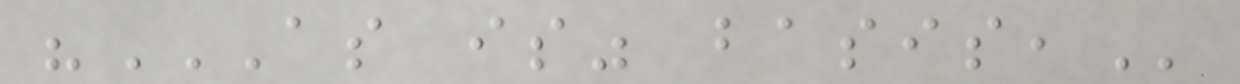"AS IS" BASIS,
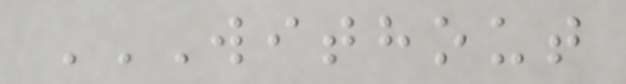WITHOUT
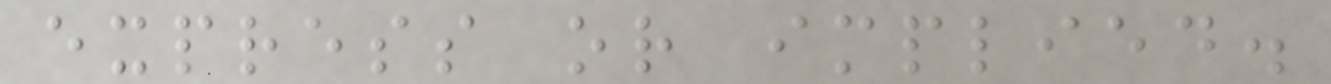express or implied.
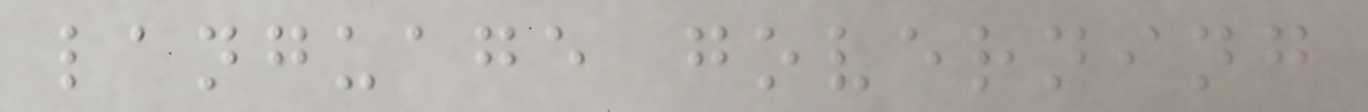language governing
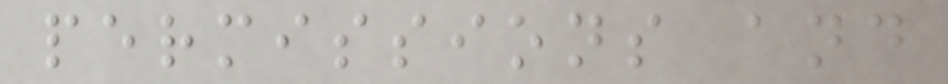permissions and
